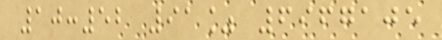10:52 91% 6967105
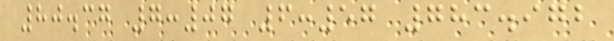80.37 7:07 6:57 783.972
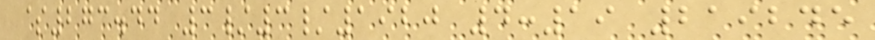$273.44 3/3/1920 4:19 219245
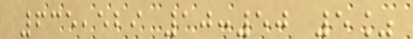635,529 10:50 5%
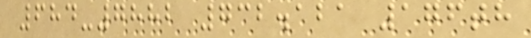684-7882 732.121 176th
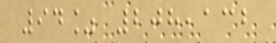94% 208,132
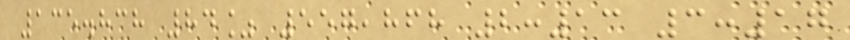135.838 84% 557,868 2:13 3:17
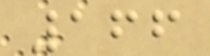166
